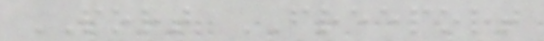PORT FREEPORT
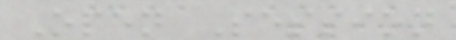Open Session
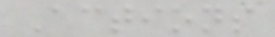Actions
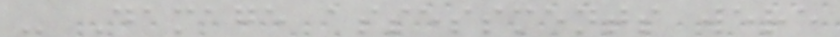- Damage assessments were
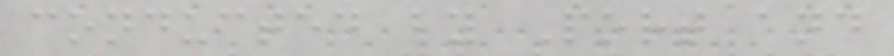conducted by Port and
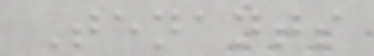Tenants
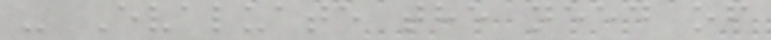- Evaluate the need of
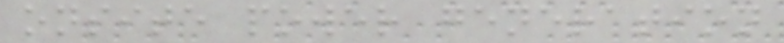onsite power generation
